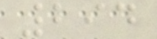294
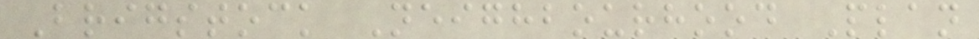Brigstock Neighbourhood Plan
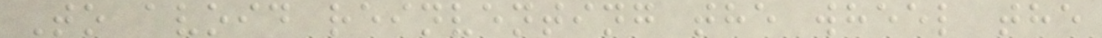To avoid reinventing the wheel the
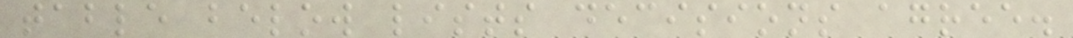table below lists decisions agree.
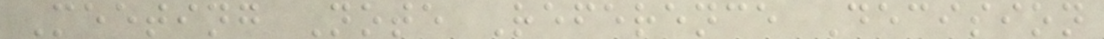Meeting Note Reference Decision
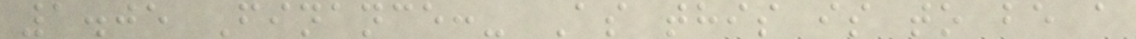1.05 Finance:- As this is to be a
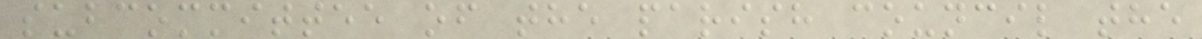subcommittee of the parish council the
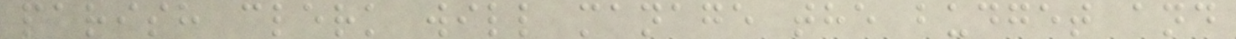parish clerk will manage the budget and
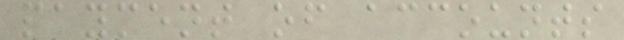payment of accounts
